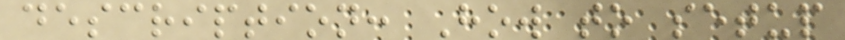description: How to setup
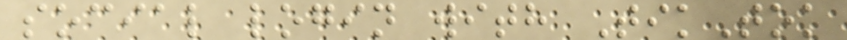social login with TikTok
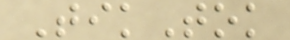TikTok
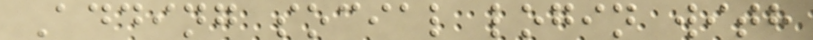Adding social login with
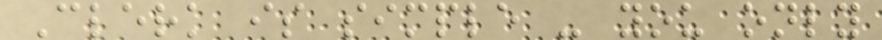Clerk is simple - you only
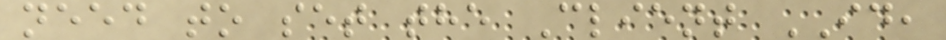need to set the Client ID,
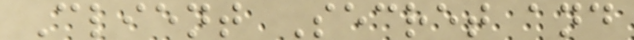Client Secret and
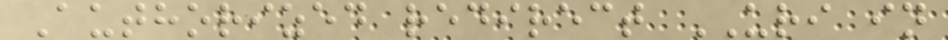Authorized redirect URI in
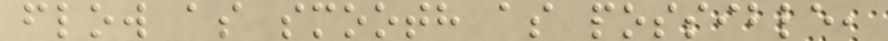flow as smooth as possible,
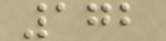172
